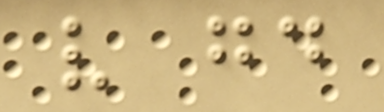very good
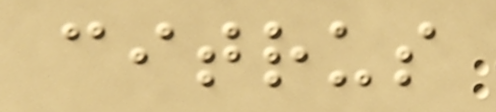citrus
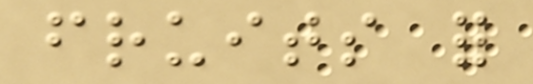fruits for
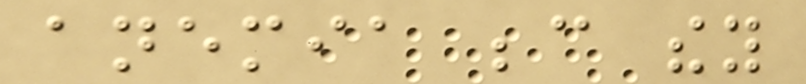anemia because they
